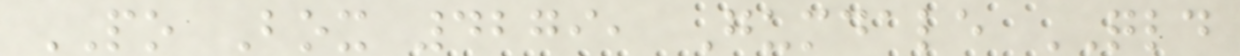PO Box 4279, Gumdale QLD
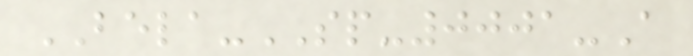BELA-SP-0001-A
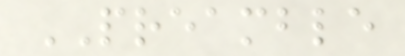PREAMBLE
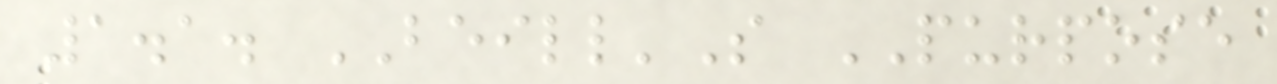1.1. BEILL'S PURPOSE
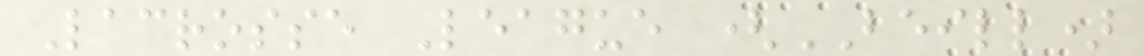Lacrosse League (BEILL)
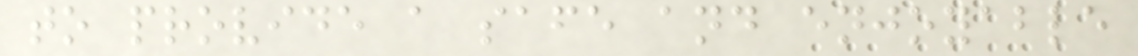to provide a safe and enjoyable
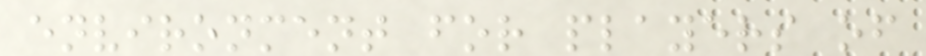environment for players of
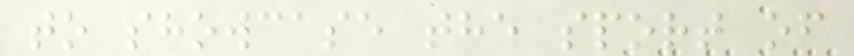to showcase the sport of
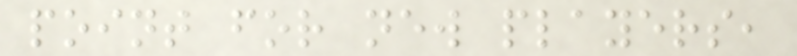point for new players,
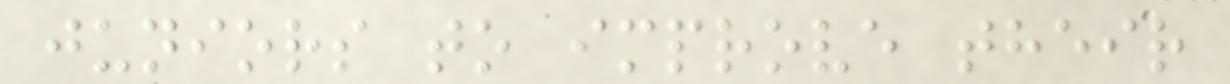juniors to improve their
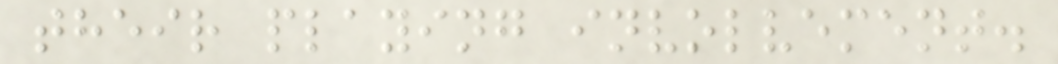their playing involvement.
